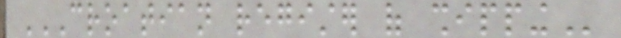CROATIAN REGISTER OF SHIPPING
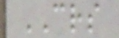CRS
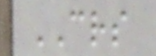CRS
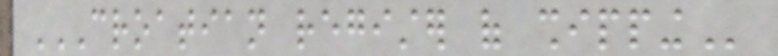CROATIAN REGISTER OF SHIPPING
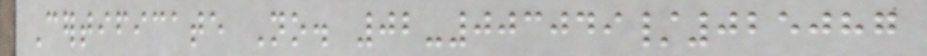Certificate No. 02-003049/025087
